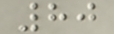80
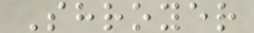Shroyer
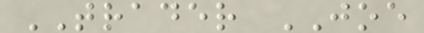TRADER JOE
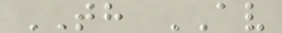TH AV
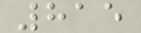815
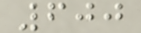600
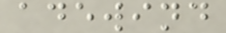adewind
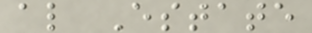al Estate
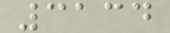3134
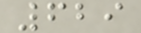629
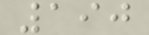190
